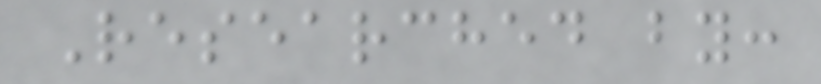Researched by:
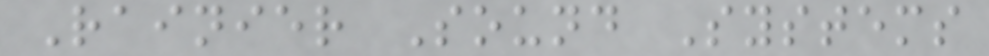Rainier Sound Systems
